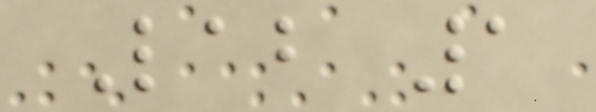Lab 1
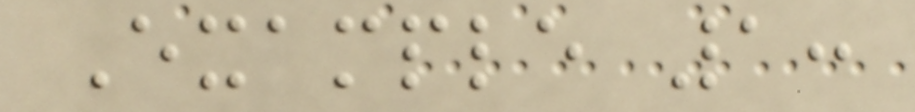Example 1:
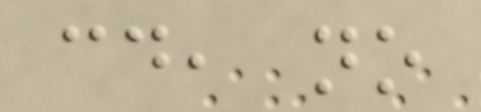cd, no
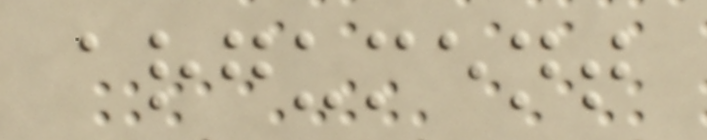argument
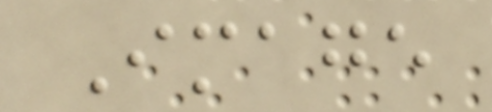Image
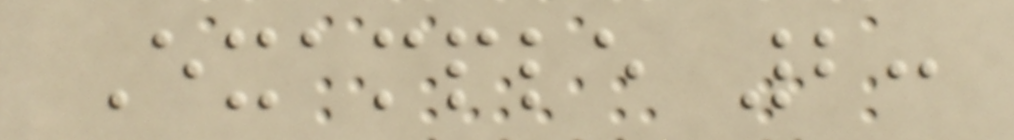Example 2:
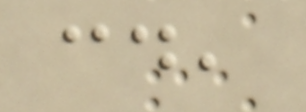cd,
